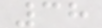38
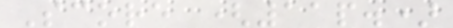Score (11p.)
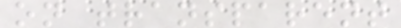on transparent
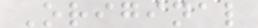Original
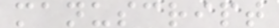manuscript
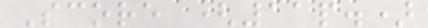Score (11p.)
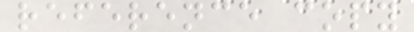reference copy
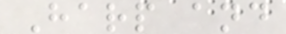Harp and
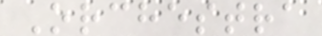Orchestra
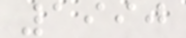1990
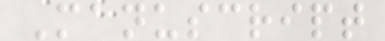Manuscript
